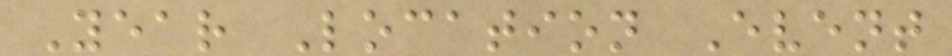Year Location Event
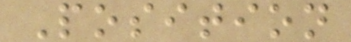Position
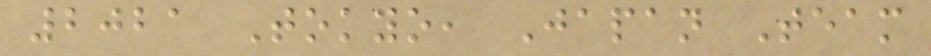2021 Tokyo, Japan Team
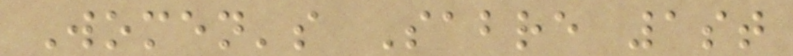Women's Sabre 1st
